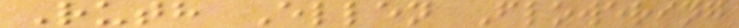Ruth Ellen Flowering
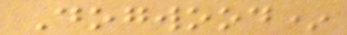Dogwood*
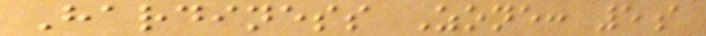Hardiness Zone: 5a
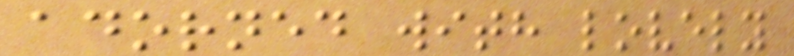adorned with lovely
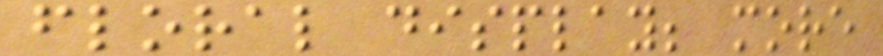floral display; more
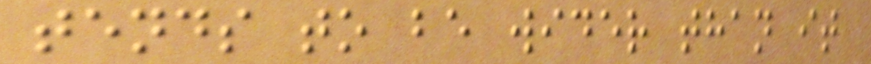tends to be wider than it
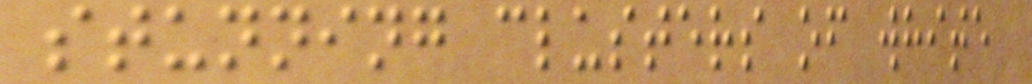stunning clusters of white
